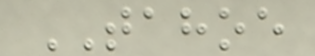TAHOE
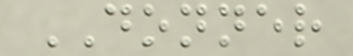DONNER
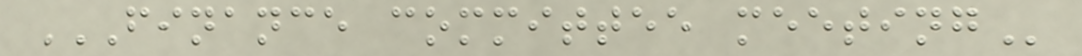FINANCE COMMITTEE MEETING
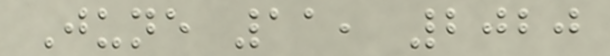June 11, 2020
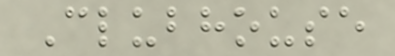Clubhouse
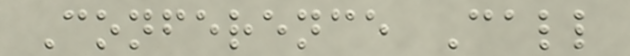Conference Call
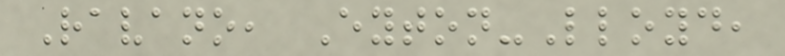Ravano, Eyton-Lloyd,
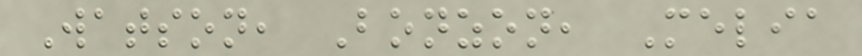Watson, Bonzon, Melia
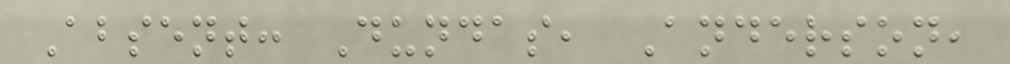Absent: Dundas, Anderson,
